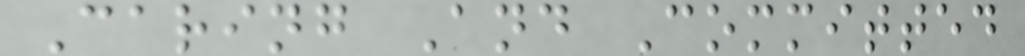Caring And Committed
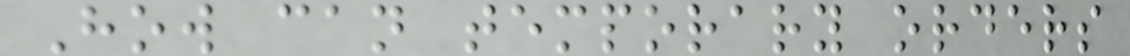How can temporary orders
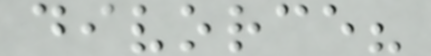divorce?
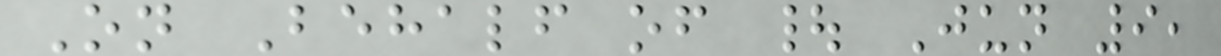On Behalf of | Jun 9,
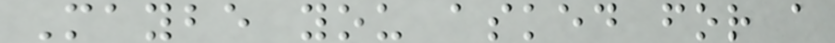Maybe you asked for a
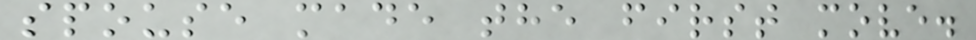spouse made the first move.
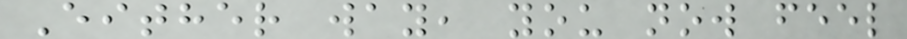Either way, you now feel
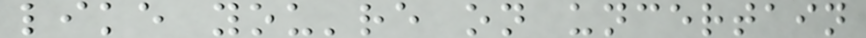like you're on uncertain
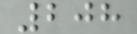208
